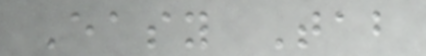Easy Tab
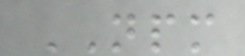NPM
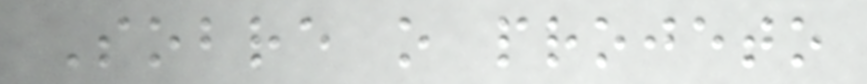Sobre o projeto
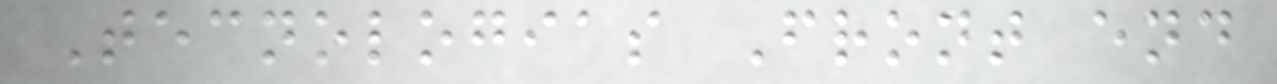Tecnologias Front end
